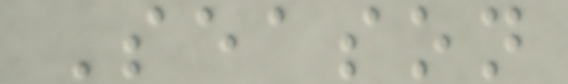Season
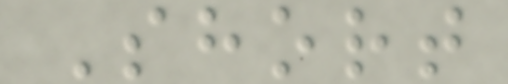Short
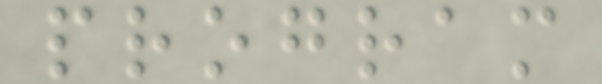program
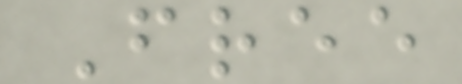Free
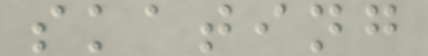skating
